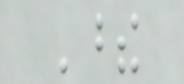These
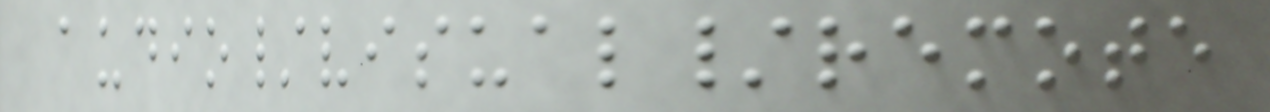audio/visual/remote
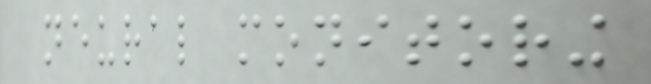neural monitoring
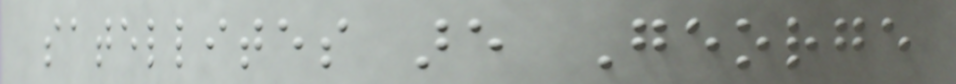satellites are George
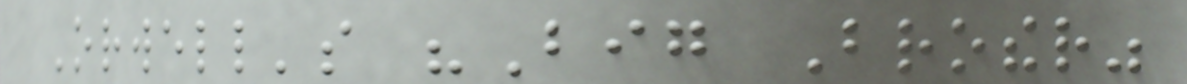Orwell's "Big Brother"
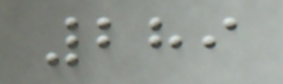289
